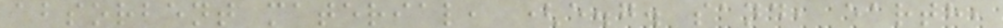absorbent material, (e.g. sand, earth,
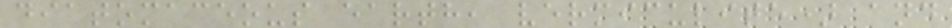diatomaceous earth, vermiculite) and
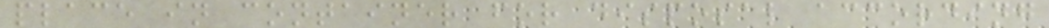place in container for disposal according
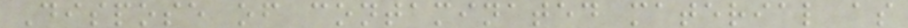Dispose of contaminated material as
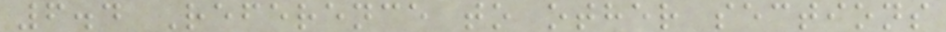6.4 Reference to other sections
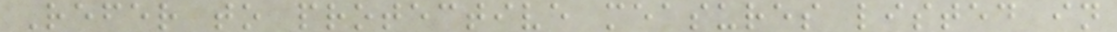Refer to protective measures listed in
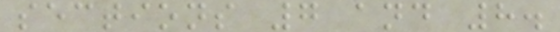sections 7 and 8.
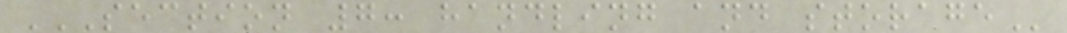SECTION 7: HANDLING AND STORAGE
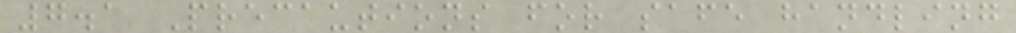7.1 Precautions for safe handling
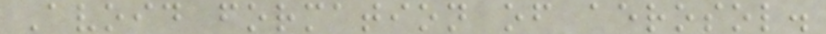Avoid formation of aerosol.
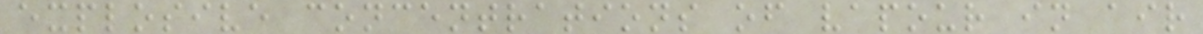explosive concentrations of vapour in air
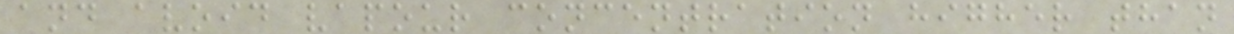and avoid vapour concentration higher than
